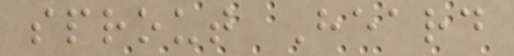sprout Heard
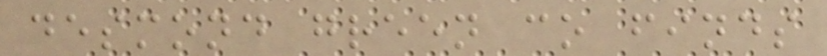desmond green co finds
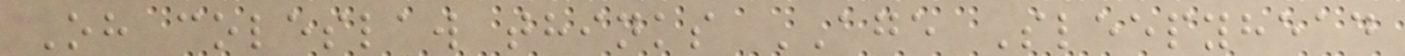Oh coleslaw thinks AGE Sleepyhead
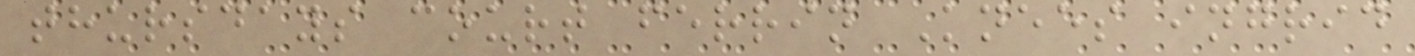thursdays court ferrin Knees ingrid
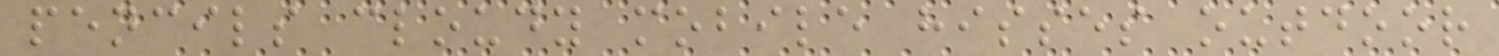pencils cloudy mobile hisses outdoor
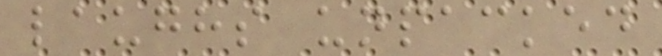laughs unpacked
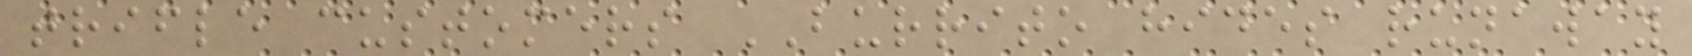trifle customers BURRITO hides runaway
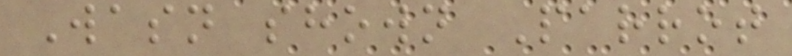Wasn shown Parrot
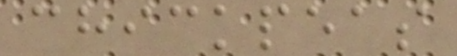chickpeas
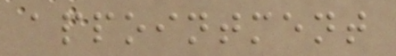appointment
